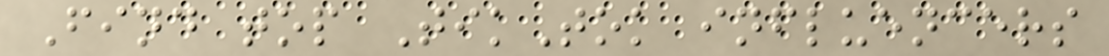Find top TikTok influencers
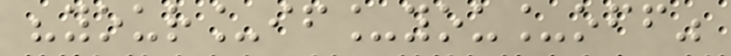"your_if_you_off"
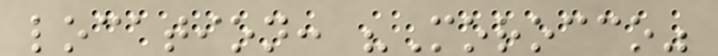location: "Morocco"
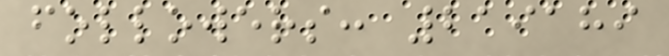followers: 219189
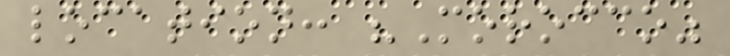location: "Morocco"
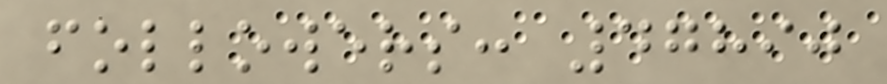followers: 47890
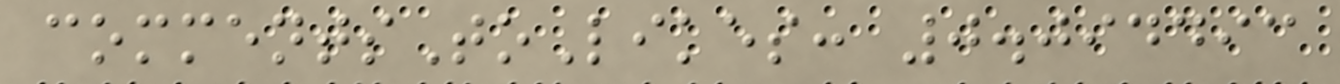commentsToLikes: 0.094493
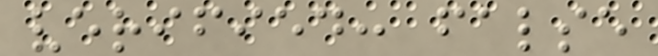verified: false
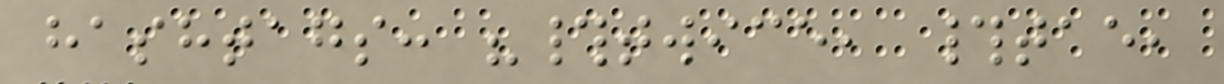hashtags: "#twice, #tae,
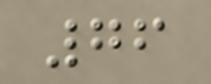76
